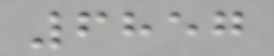6857
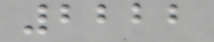2222
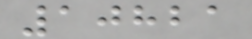10821
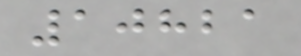10821
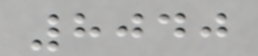8040
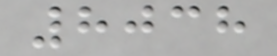8038
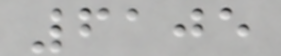6105
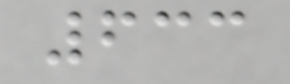633
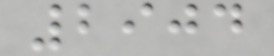2904
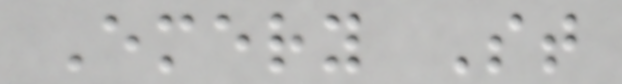Emery St
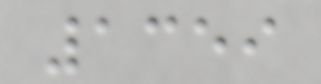1359
